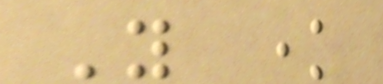You know
